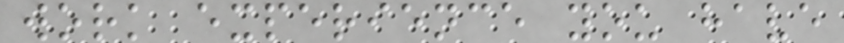work experience you have
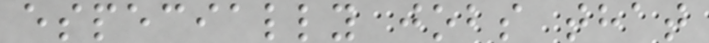especially jobs that
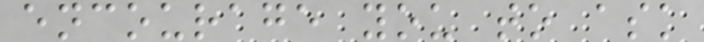encourage you to ask
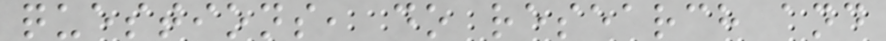questions, do research and
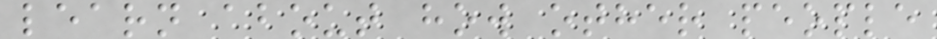learn about how other people
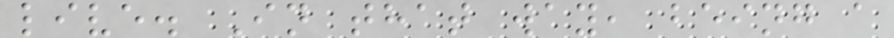live. In that way, being a
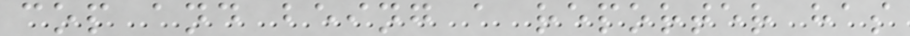cop and being a reporter has
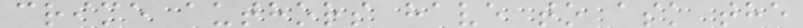crime authors have to ask the
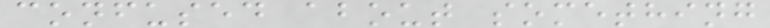confused about something
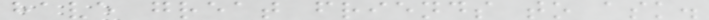have great friends to ask.
